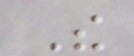The
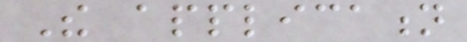The application
